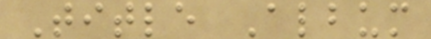Title Album
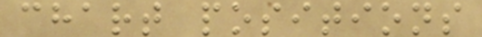chart positions
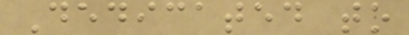Dedicated to
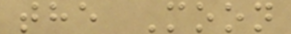the Moon
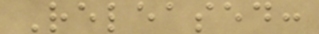Released:
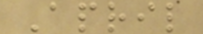April
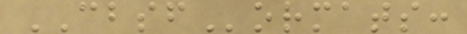CBSFormats:
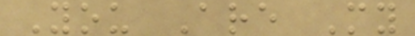You Are My
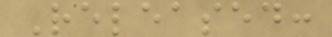Released:
